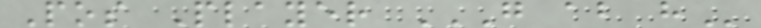Pos Player G AB H
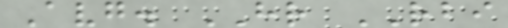Avg. HR RBI
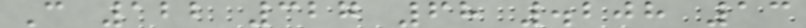C 122 327 68 .208 13
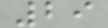29
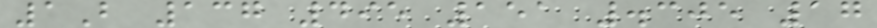1B 137 495 151 .305 17
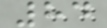84
